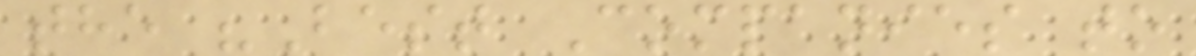the "Best Companies to
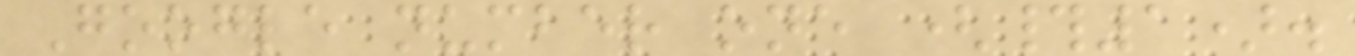Google number one (#1).
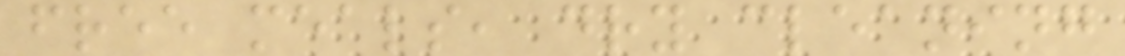free meals, dry cleaning
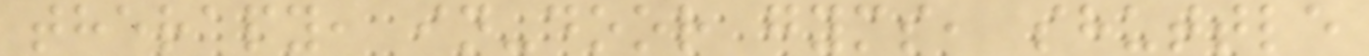therapy, in-door gyms, shuttle
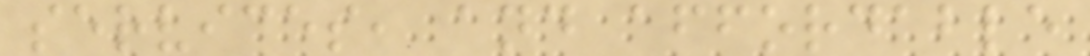services, and affordable
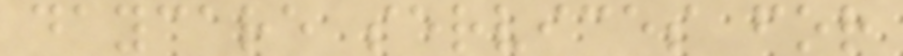daycare services for
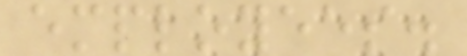employees.
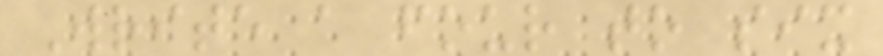Write a four to six
